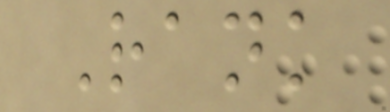Rank
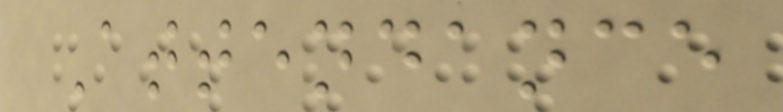Attendance
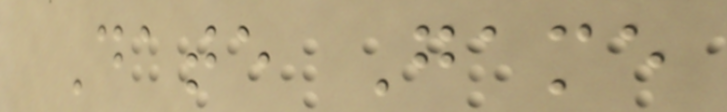Date Game
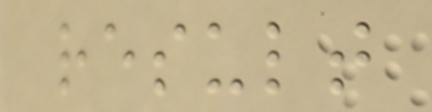result
